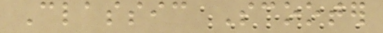Classic Scooter
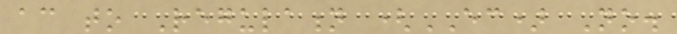according to Regulation (EC) No.
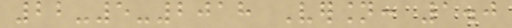22-5-2018 Version: 1.0
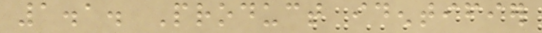1.1. Product identifier
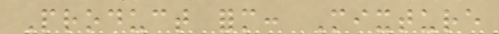Product form: Mixture
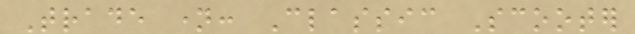Trade name: Classic Scooter
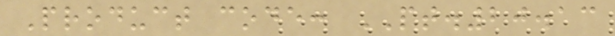Product code: PT.20.13
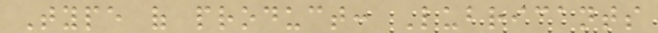Type of product: Lubricants
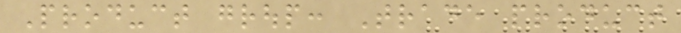Product group: Trade product
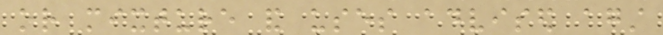or mixture and uses advised against
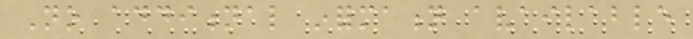No additional information available
